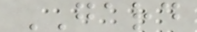GARD
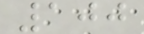100
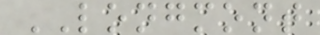LONGMONT
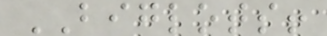BIGLOTS!
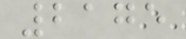2175
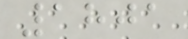1801
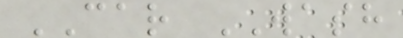CAR WASH
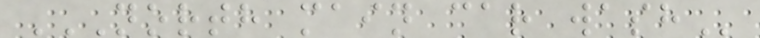NORTH MAIN CAR WASH
